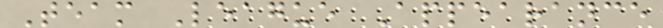Team League Appearance
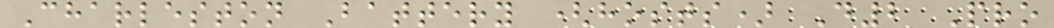Charleston Battery (hosts) D2 Pro
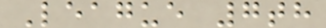League 7th
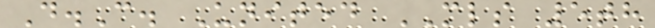D.C. United MLS 5th
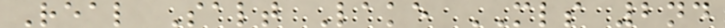Real Salt Lake MLS 2nd
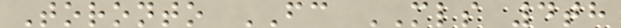Toronto FC MLS 4th
